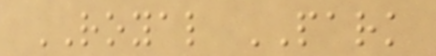ROYAL PARK
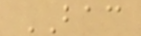BAC
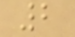2
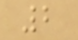2
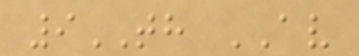9TH AV
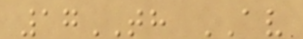17TH AV
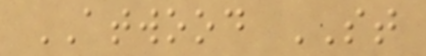ATWOOD ST
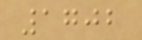1702
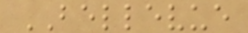BELLEVUE
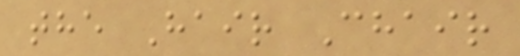the Hair Chair
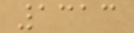1313
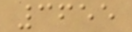3655
